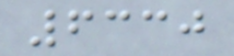6330
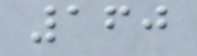160
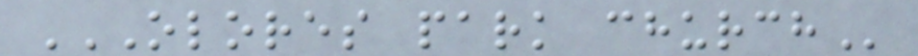OLORES PARK CHURCH
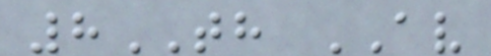8TH AV
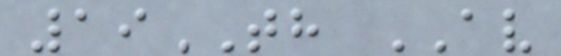19TH AV
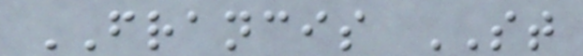FRANCIS ST
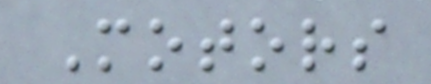Motors
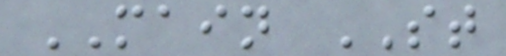MAIN ST
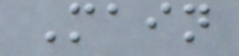Main
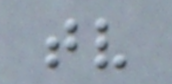tv
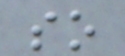so
